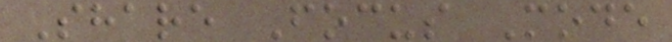Share Focus Mode
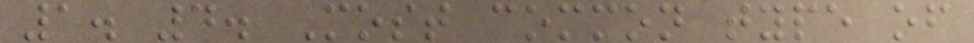1. 4. Most common type of
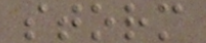storm
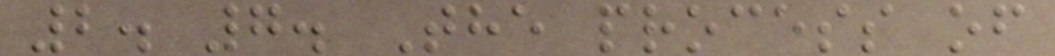2. 7. The process of
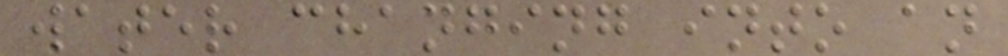water changing into an
